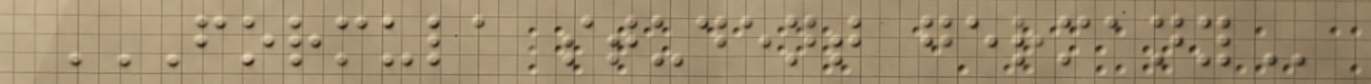FORMULA STUDENT GERMANY
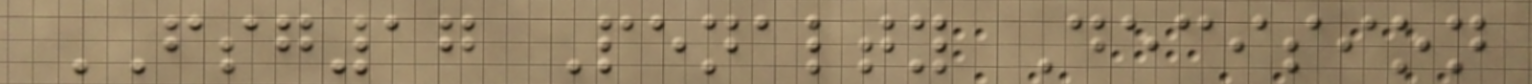FSG17 Penalty Decision
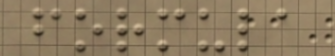formula
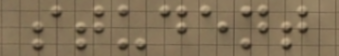student
